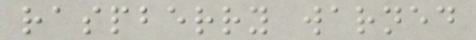raspberry warned
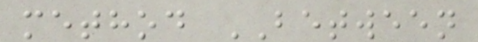method BETWEEN
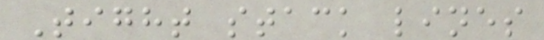Tight stack lines
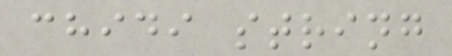chidi string
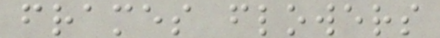frames flowers
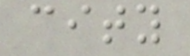city
